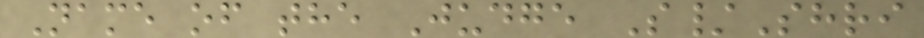Name of the Judge S/Shri
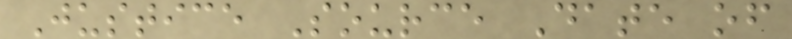Justice Source Date of
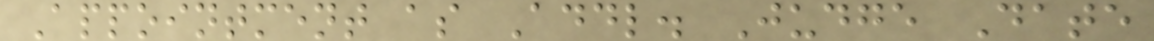Appointment as Addl. Judge Date
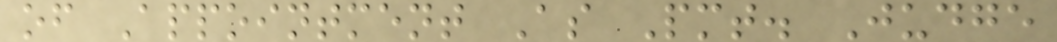of Appointment As Pmt. Judge
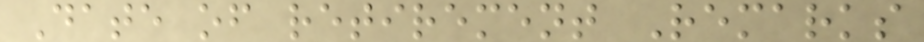Date of retirement Remarks
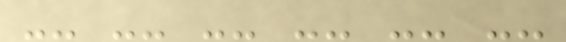-- -- -- -- -- --
